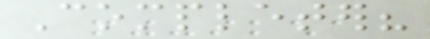Completer?
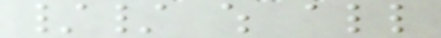// which all
